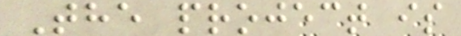The project is
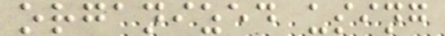organized using
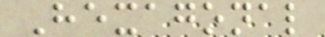Hexagonal
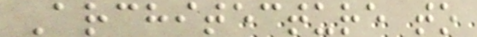Architecture to
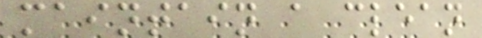maintain a clean
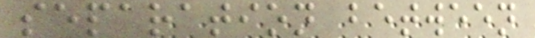separation between
